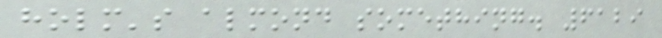holm's almond something. 6129
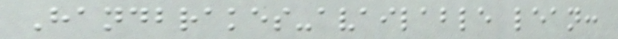Handbrakes-available lean:
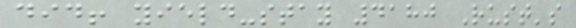did! yield-stay 4180 Rust's
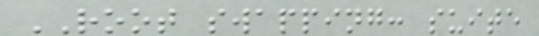ROOT swapping: suite
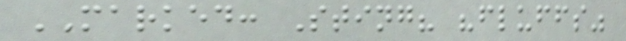MARKED: Sting? "fluffs"
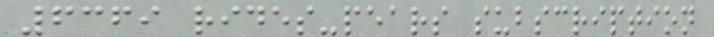6369 rides-pears subscription
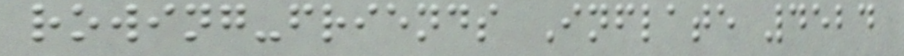rowing-friends Inflate 4524
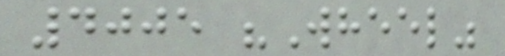4005 "Wheel"
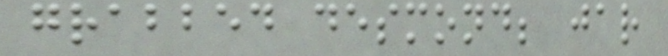grabbed desmond; jar
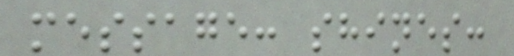message: shines:
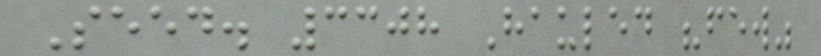Seed. 3308 Hauled "few"
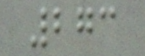273
